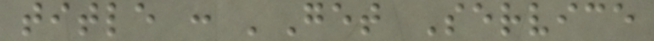title : 'Get Service
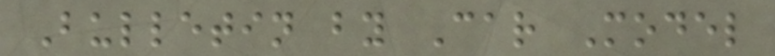Bulletin by Car Model
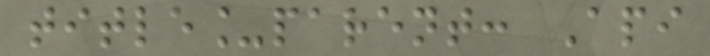title_parent: Api
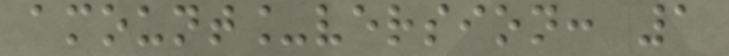amount_version: 1
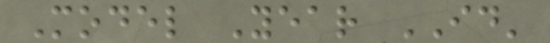Model Year ID'
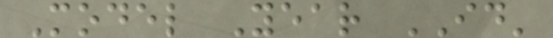Model Year ID'
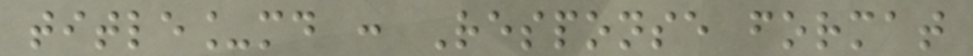title_md : Response format
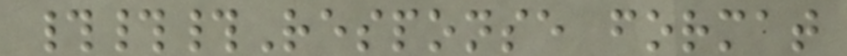###Response format
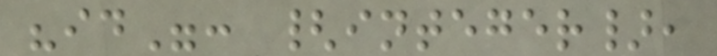"id": {integer},
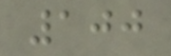100
